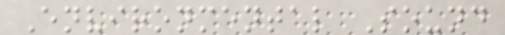Environmental Sound
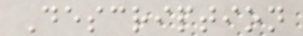Description
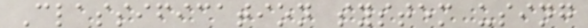Classification system using
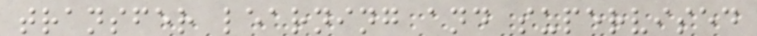transfer learning and supervised
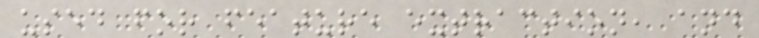used for feature extraction, and
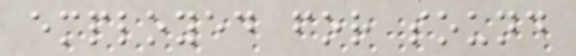employed for sound
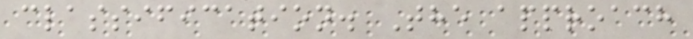classification. The approach
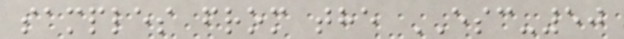samples from the ESC-50
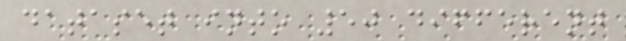dataset into 50 different
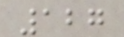127
